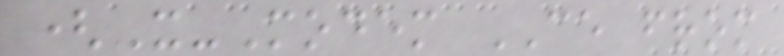(X-Modem CE from
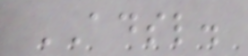ADSL.
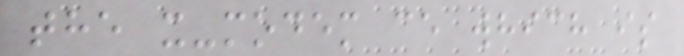the x-modem ce which is
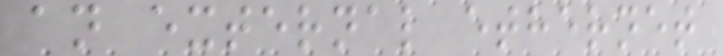an external ethernet
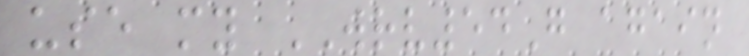use my WRV54G again
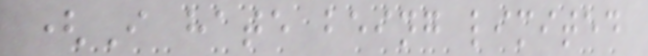(I hate being limited
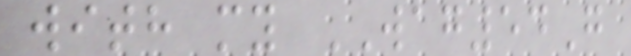with my WAG54G
